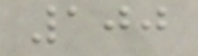100
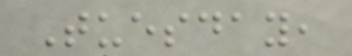Tuesday,
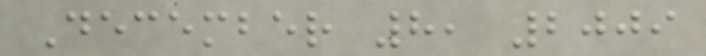December 8, 2009
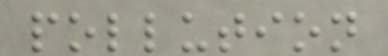pollution
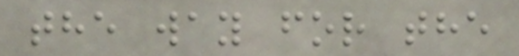the way for the
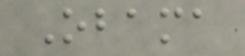Obama
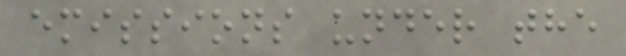emissions under the
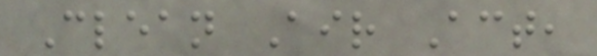Clean Air Act,
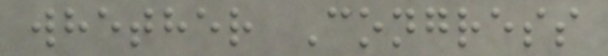whether Congress
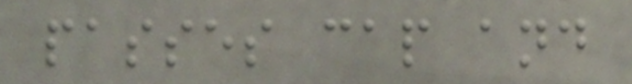passes cap and
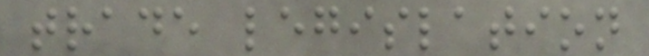trade legislation
